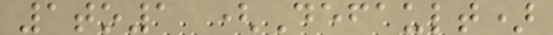1to1 (Default)
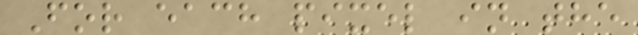For each pixel in the
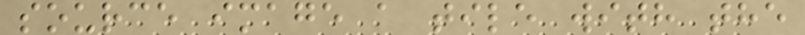source image a tile with the
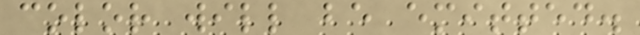color will be emitted.
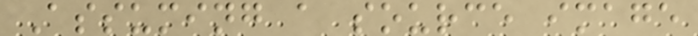Assuming a source image
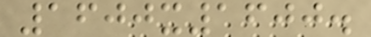1600x1600.
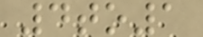4to1
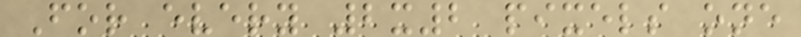For every 2x2 pixels one
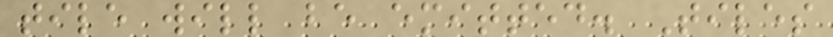tile will be emitted. Tiles
